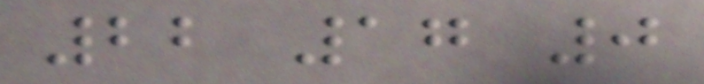22 17 0
